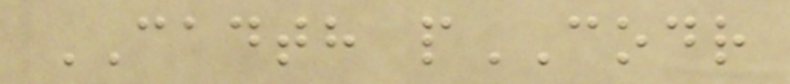CADTH pCODR
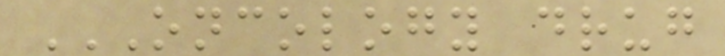ONCOLOGY DRUG
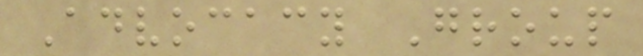Advocacy Group
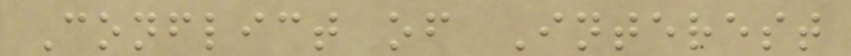Conflict of Interest
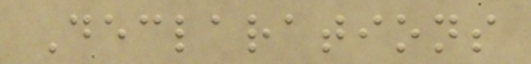Declarations
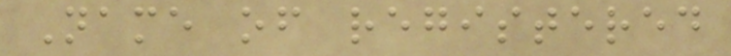Name of registered
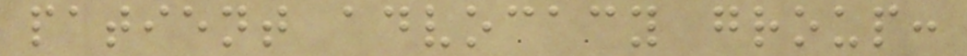patient advocacy group:
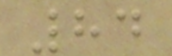84
